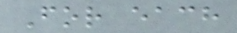For each
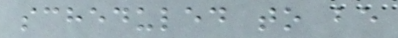scheduled to be
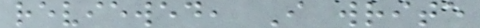reviewed, I write
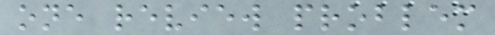one review problem
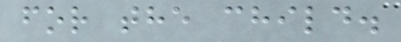for the child.
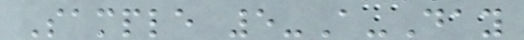Sample 5-A-Day
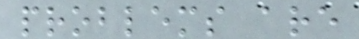problems are
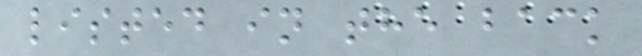listed in the back
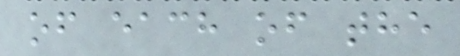of each of the
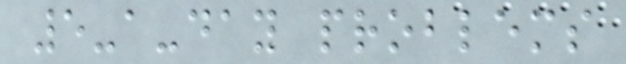5-a-day problems
